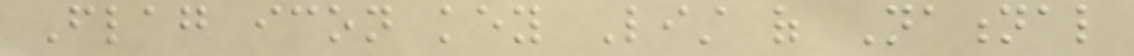Flag icon key List of National
